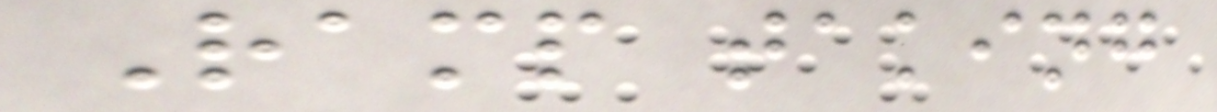Ramp taking
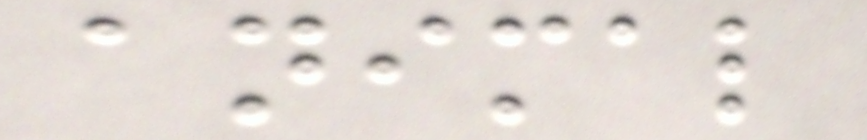animal
